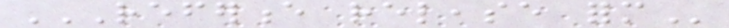REFERENCE RELEASE FORM
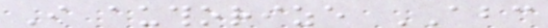I authorize ABC
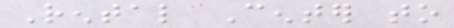Rental Center to
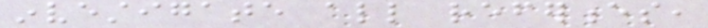investigate all references,
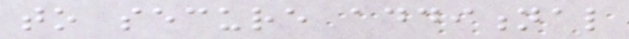to secure additional
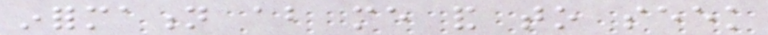information about me and to seek
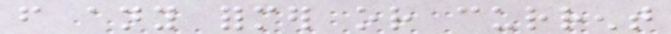from any former or current
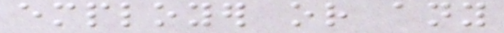employer or any
